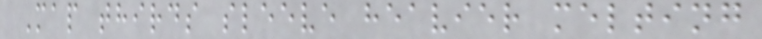Map thirds sleeve heavier melting
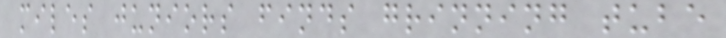miles juniors finds grinning tube
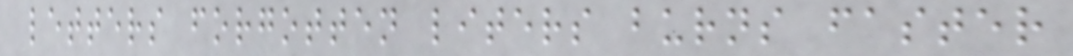letters forgotten liters burns faster
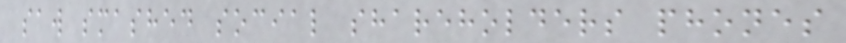saw smashed social shareholders phones
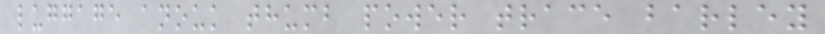luggage anouk thumb power trace barley
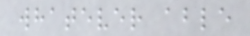whatever able
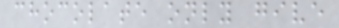chocolate only give
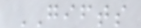GIFTS
